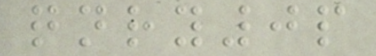qnry0p
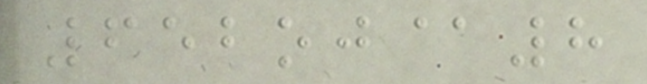652oj@8
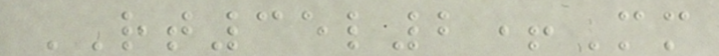RT35l2+Mm
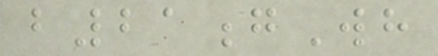b21gWh
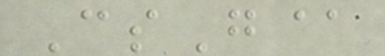CsG@
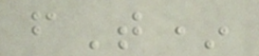fT*
